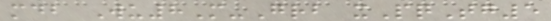mdb Wu8M-Grb xPqTg5
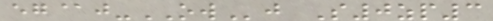eg@j-OWj S0zp3
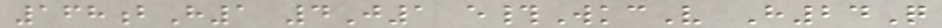168bH1 4J1 e#WkcV H24Q
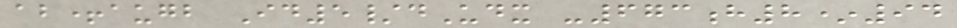ab+augb Id5/dUdx -673h8*94
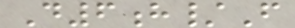D6h/F
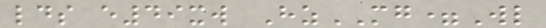lds e49xw HzMG=Wl
